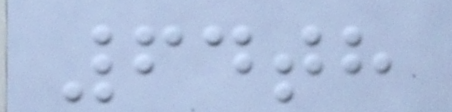64th
